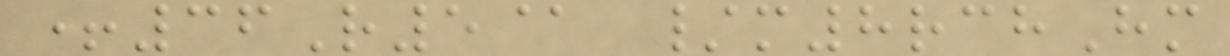+36R5@ /m8rchHm
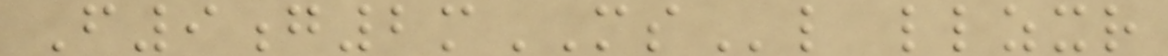F9g2mMSl llzxr
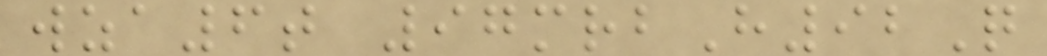wza6t 97mrbH92Q
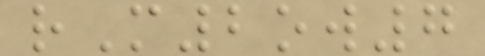rM2ow7
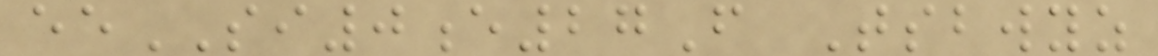eeSI0e27F Tsbwyz
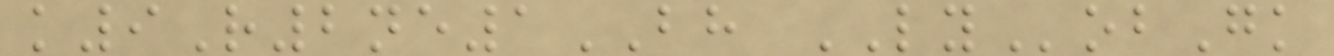k9R2ne1BH LYobGk
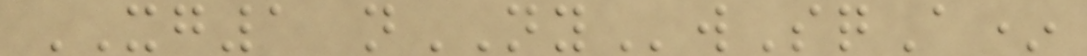XG1 nNYwSqA*
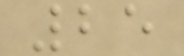25
